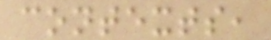contexts,
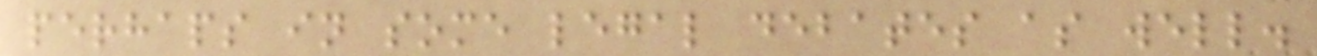perhaps in some legal debates as well.
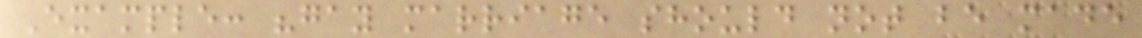Example: "gay marriage should not be made
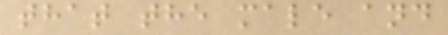that the male and
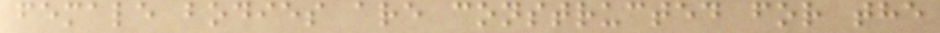female bodies are constructed for the
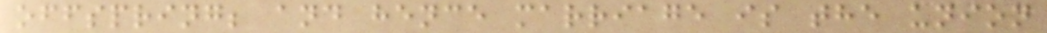offspring; and hence marriage is the union
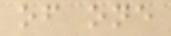of one
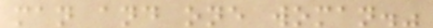man and one woman."
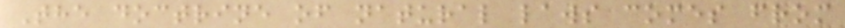The doctrine of natural laws comes from
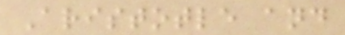Aristotle and
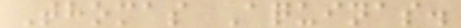Thomas Aquinas.
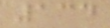134
